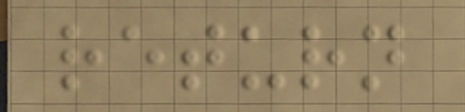return
